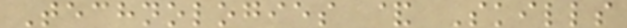Technologies & Skills
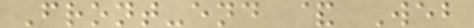Front-end & Web
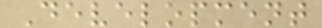Development
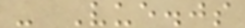- Vue.js
